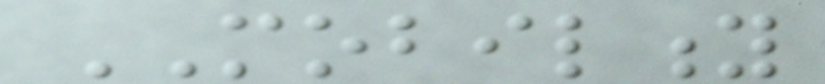MOBILITY
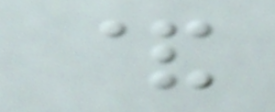&
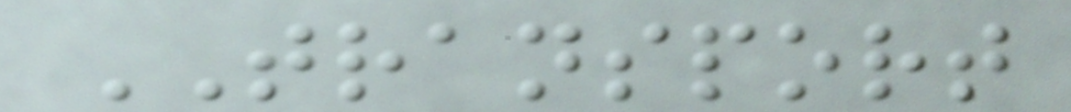TRANSPORT
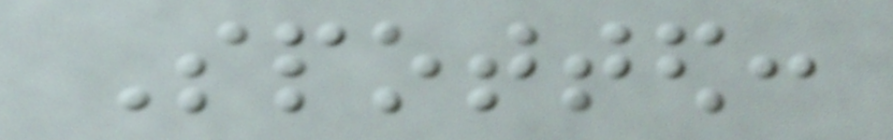Spotted:
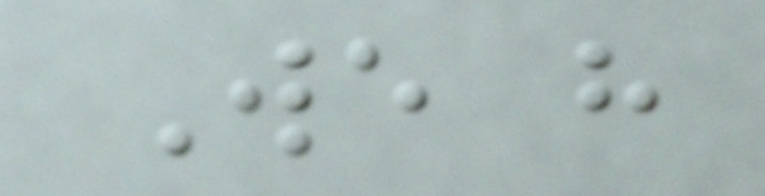We have
